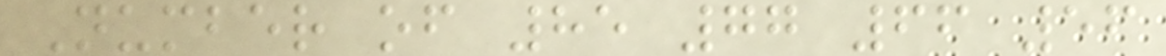Number of 85 77 66 56
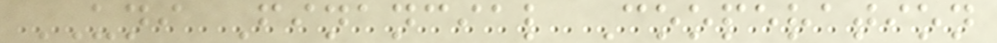UNI Financial Cooperation
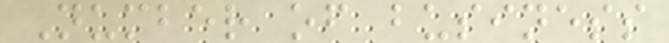Number of business
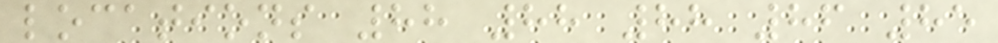locations 88 88 88 86 85
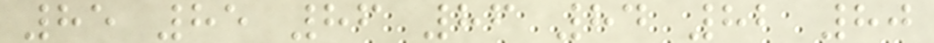85 85 86 86 84 82 80
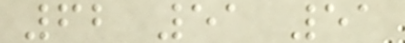62 51 51
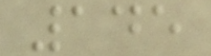145
